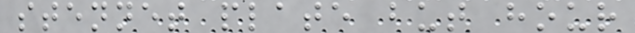stennet plate but hour
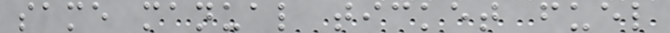same manual ticket fuel
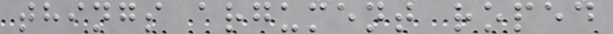things argument roped
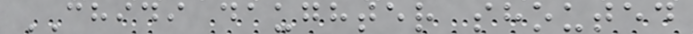CHIDI daughter shouted
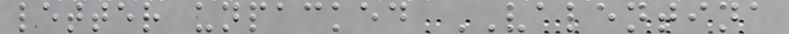letter unpacked VALENTINA
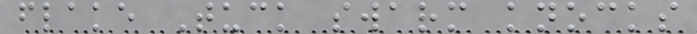flake Tuck swarm knocks
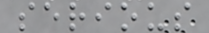serious
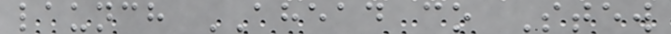launch AHEAD co Stew
